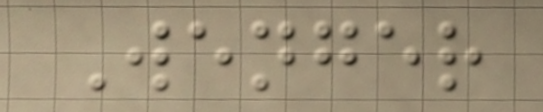Wenger
